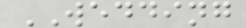WEDDING
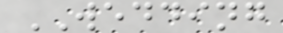WEDDING
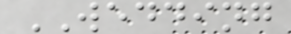WEDDING
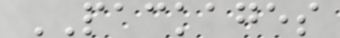PACKAGES
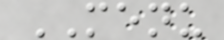MENU
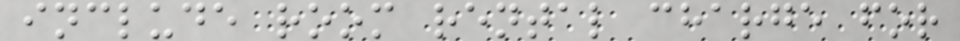include room rental charge for
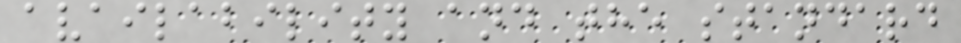availability and the standard
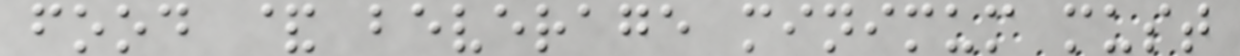food & beverage minimum must
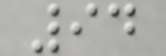94
